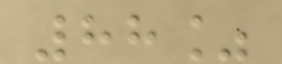88%
